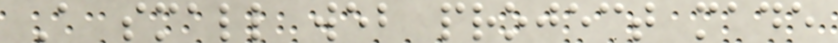A small web project made
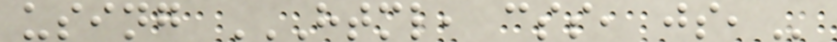using HTML, CSS, JS,
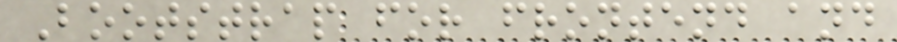Bootstrap for frontend and
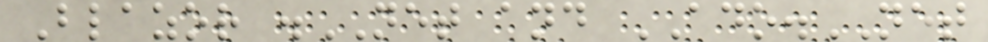Blazor .NET and ADO.NET
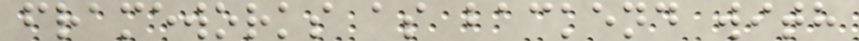frameworks as backend with
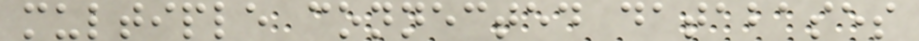multiple connected databases
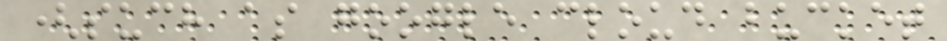(such as google cloud bucket
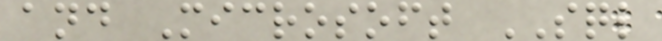and Microsoft SQL
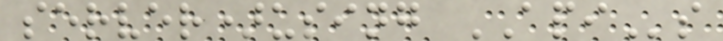server)using APIs
